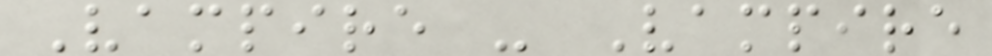Vampire - Vampire
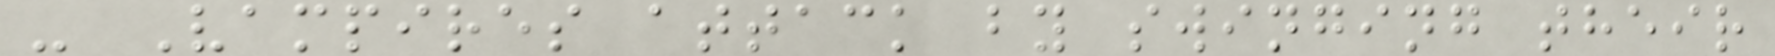- Vampires attack by swinging their
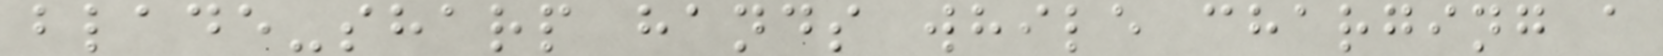blade-sharp hands while charging a
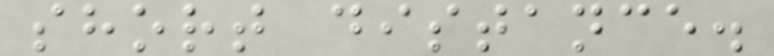short distance.
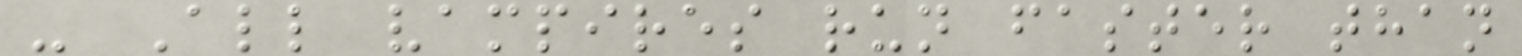- All vampires run faster than
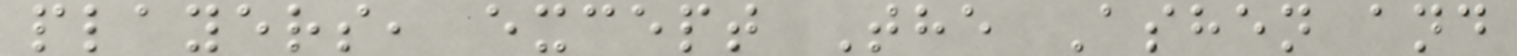players, except The Ashen and
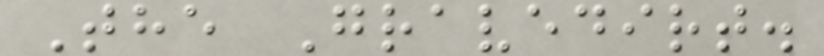The Gravedirt.
